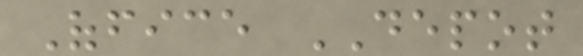Office DEPOT
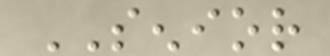SENIOR
